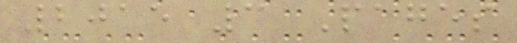2015 3 Pages
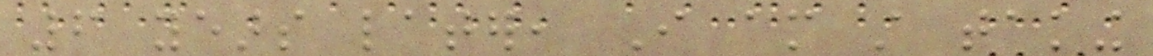6 years later, I am still taking
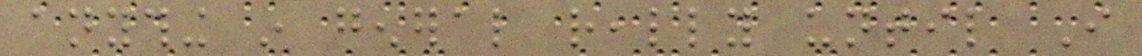anything in general really until I
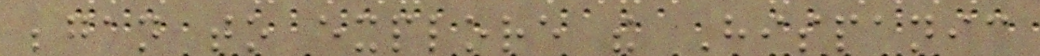began to explore the Hispanic
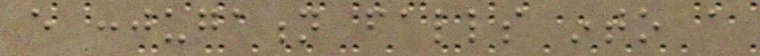every conjugation falls into a
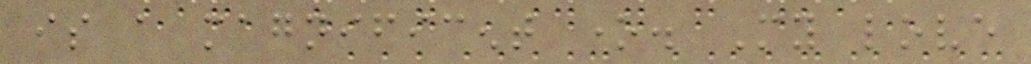is a magnificent one. My love
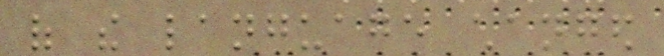of the language changed
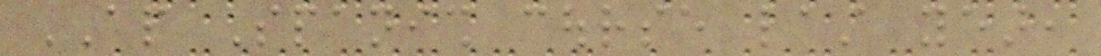AP Spanish course last year,
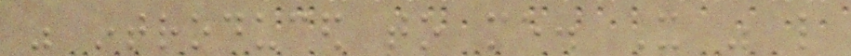was introduced to me. It was like
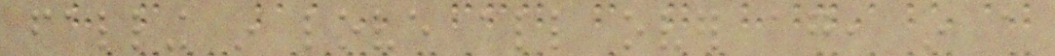falling in love all over again, in a
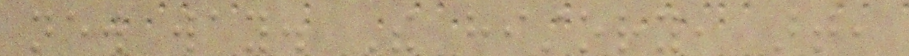new way. The history, art,
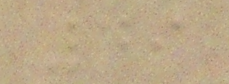49
